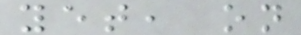yet, on
